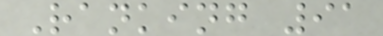Ranking 91
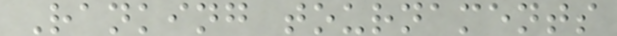Ranking tournaments
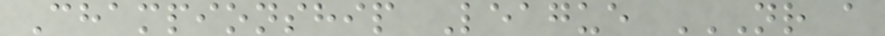Championship League NR A
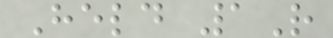Held 1R
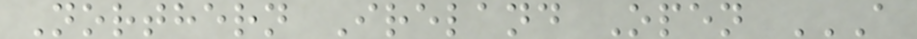Northern Ireland Open A
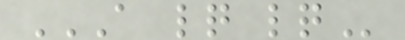A LQ LQ
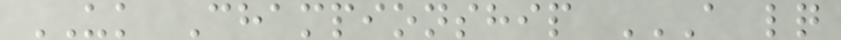UK Championship A LQ
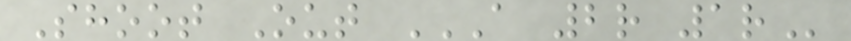Shoot Out A 2R 1R
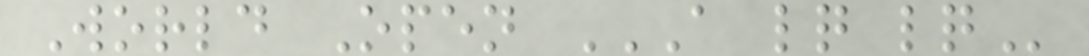World Open A LQ LQ
